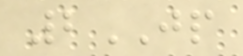2JP
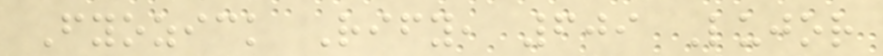Fyozick Rify, 609 Lujor
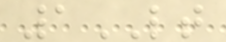1LT
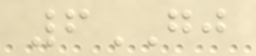6GJ
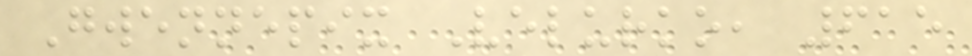Gwennepix Velurko, 615
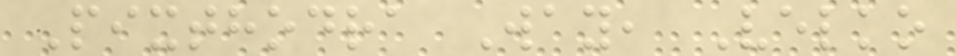Pixthodra Way, Velko
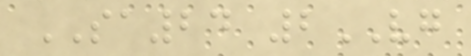SA24 2VG
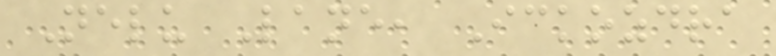Nelu Lane, Ickozdra
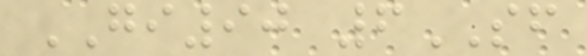GI90 6SF
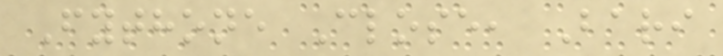Fythone Close, Bari
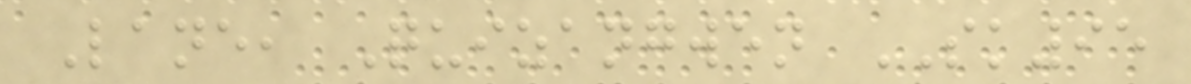Lane, Quizangwen SK95
